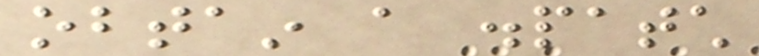obtain a dispatch
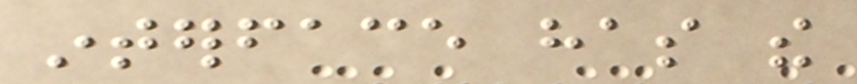interface has the
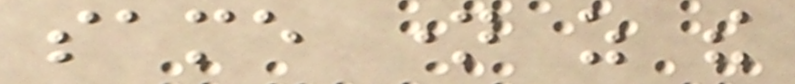same name as the
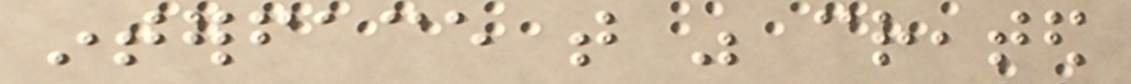interface that was created
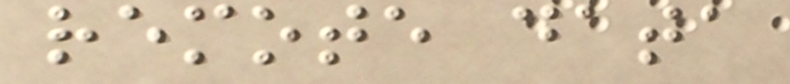remote data
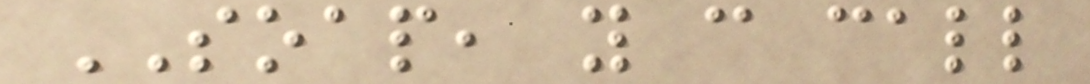SOAP, you can call
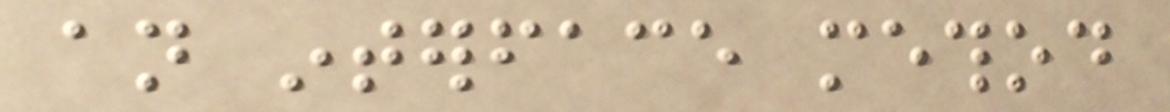an interface method
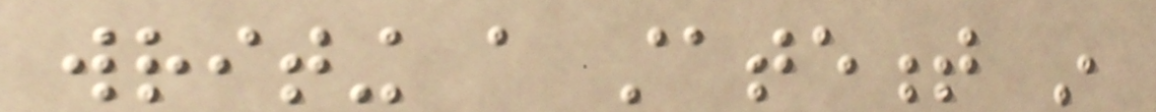writing a statement in
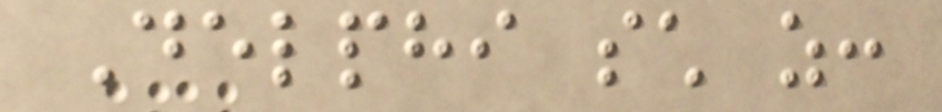Delphi such as:
